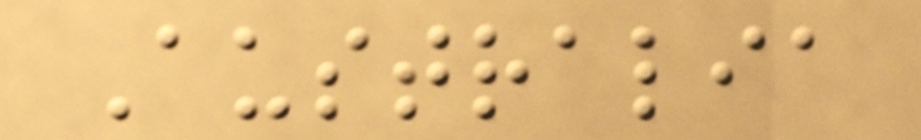Australia
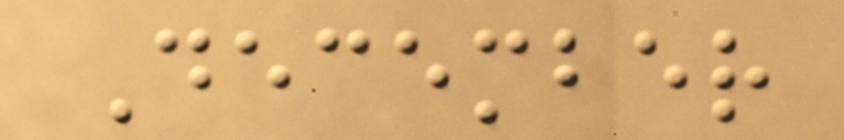December
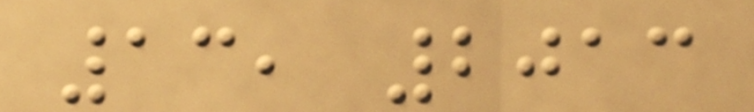13, 2013
